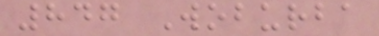847 Woburba
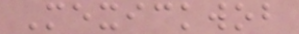Mexickwob
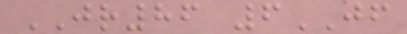JR86 6JF
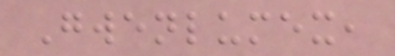Gwenlumex,
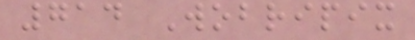714 Wobripix
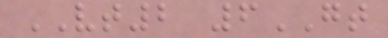VT2 6GT
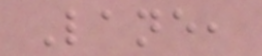Lane,
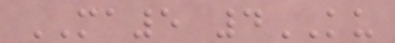MA5 4KU
